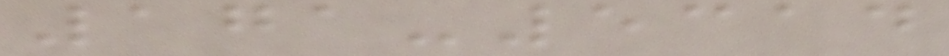171-5314
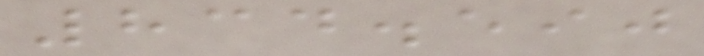834.590
